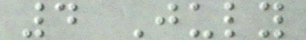4 July
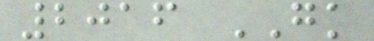2016 GK
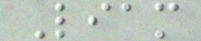Liam
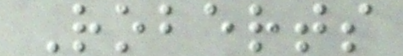Roberts
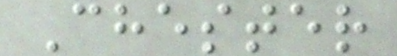Chester
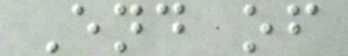End of
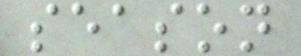season
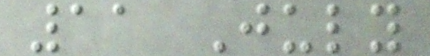11 July
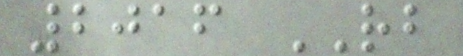2016 RB
